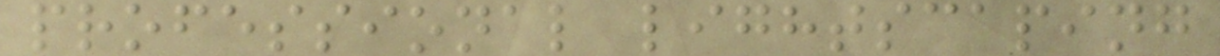professional lightscaping
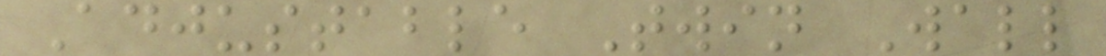Adjustable Twin Wall
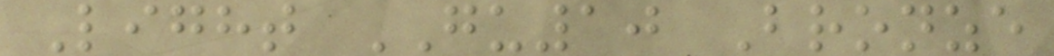Light GU10 Bronze
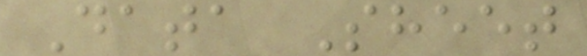Data Sheet
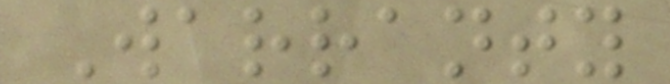Warranty
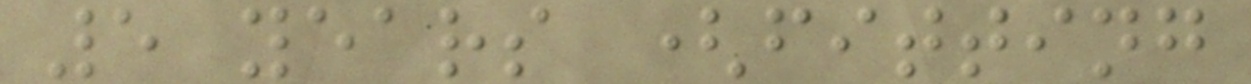5 years (fitting
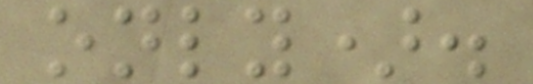only).
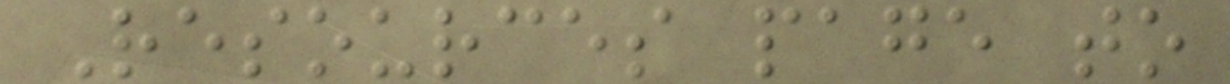Resources page to
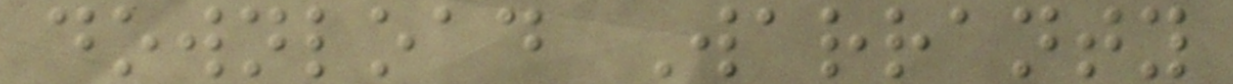download Warranty
